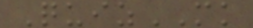QuizMK
